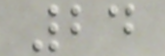24
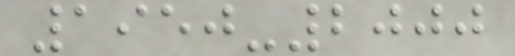1950-2000
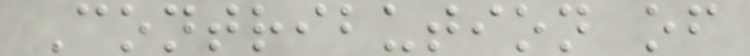Contribution of
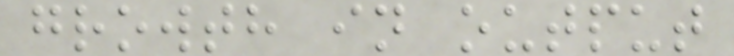growth in output
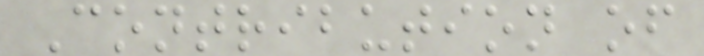Contribution of
